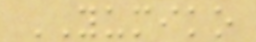YUMIKO
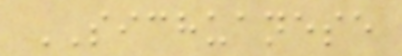SICHUANESE
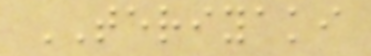TERIYAKI
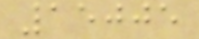15005
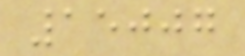15007
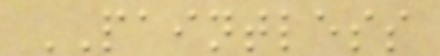PAINTLESS
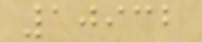10932
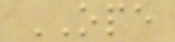OPE
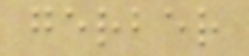gerber
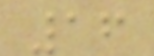16
